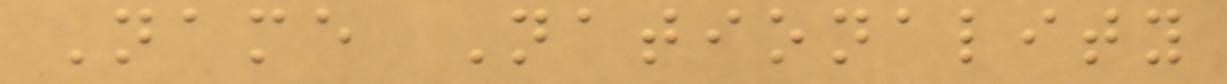Name Nationality
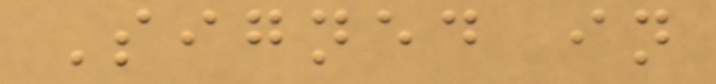Signed in
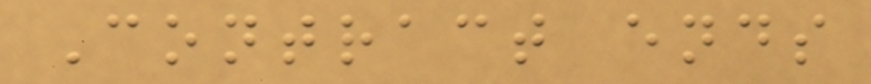Contract ends
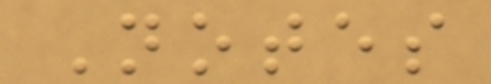Notes
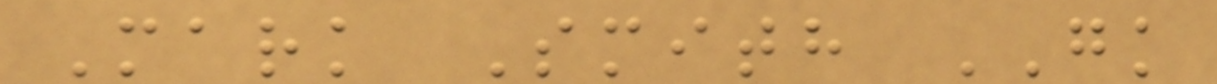Mark Smith GK
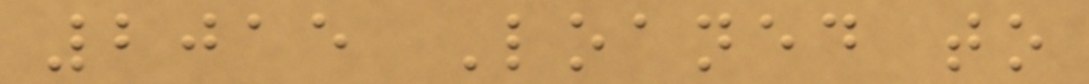2015 Loaned to
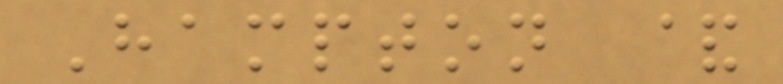Hampton &
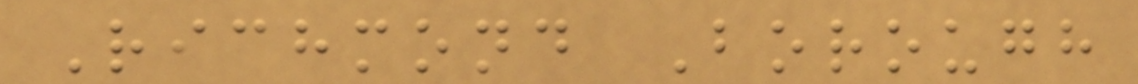Richmond Borough
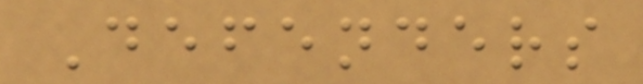Defenders
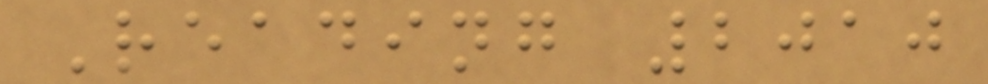Reading 2010
